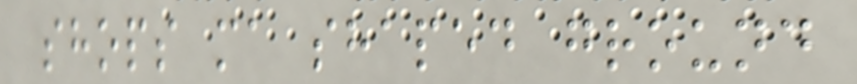shops ma shaped ground
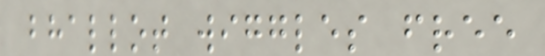bhallot wiggles free
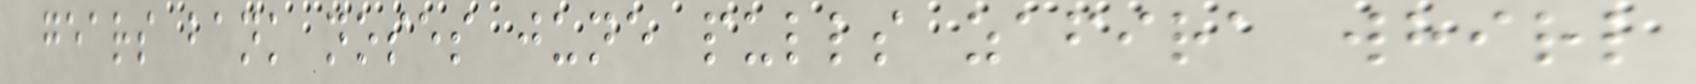gears bank noses june pulls zafira whirl
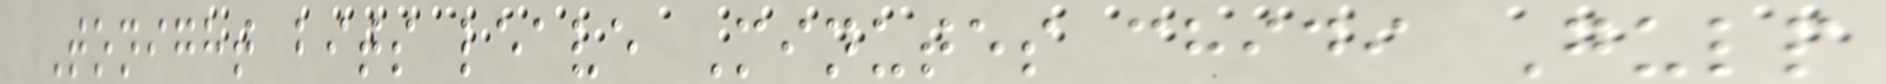Tonight bits leave Minutes chidi Gulp
